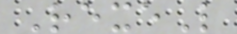RexeL
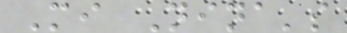Mi Nina's
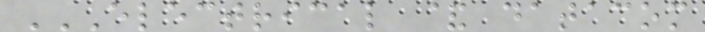ELECTRICAL & DATACOM
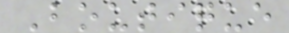Boutique
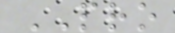PRO
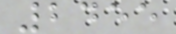2455
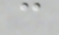c
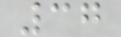37
